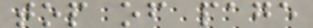top of page
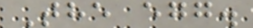The egg.
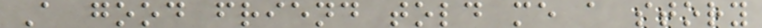A good friend told me a story
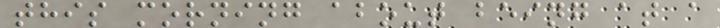this morning about being at a
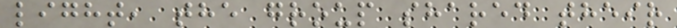light, the group shared their
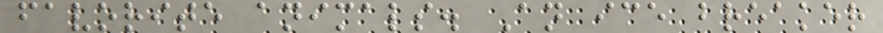favorite animals. An ice breaker
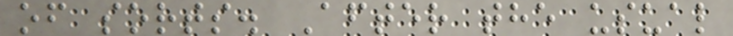of sorts. After the usual
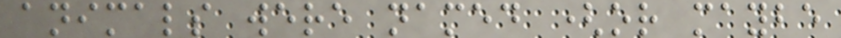animals were named (or maybe
